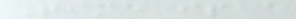Time is a
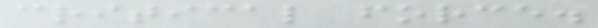critical force.
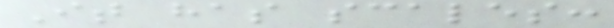It has scales:
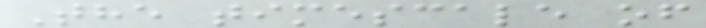The timescale of
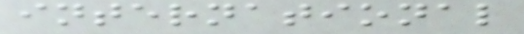international
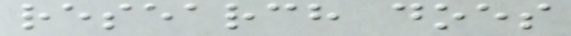research does
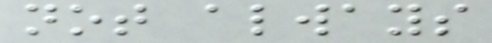not always
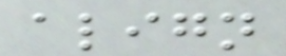align
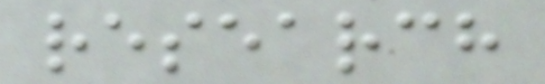research
